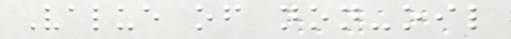Value of non-oil
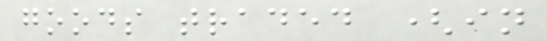goods traded (in
